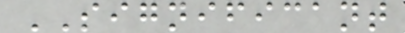SIGNIFICANT
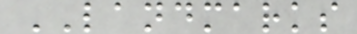LANDMARKS
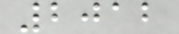2012
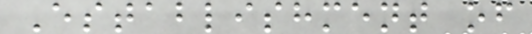Establishment of
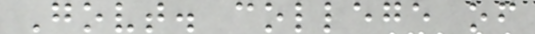Govt. college of
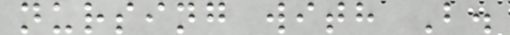nursing with B.
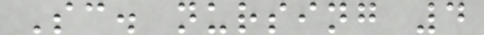Sc. nursing 4
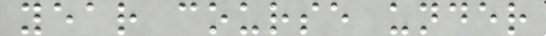year course under
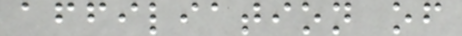affiliation of
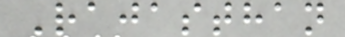Rajasthan
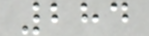284
